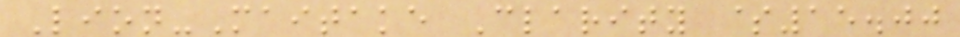Lion-Maitake Clarity $15.00
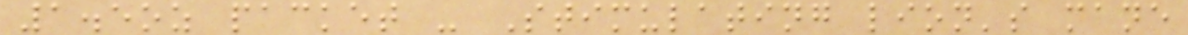1.5oz packet - Stimulating lion's mane
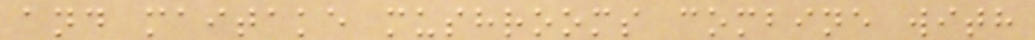and maitake mushrooms combine with
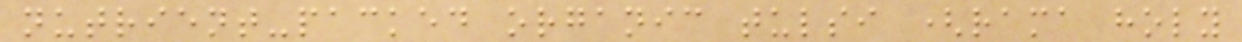nutrient-packed organic tulsi (rama holy
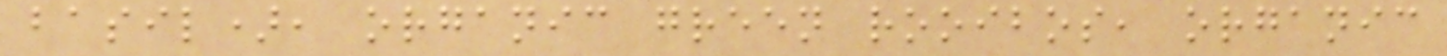basil), organic green rooibos, organic
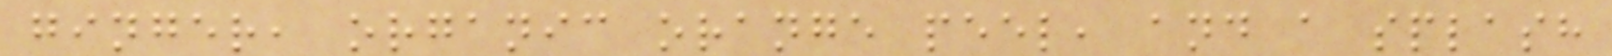ginger, organic orange peel, and a splash
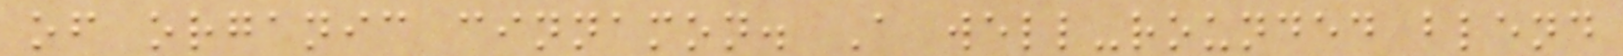of organic cinnamon. A well-rounded blend
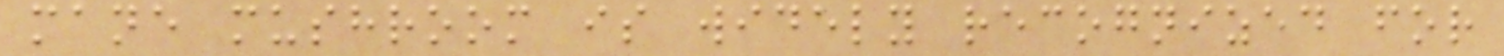mane mushroom is widely recognized for
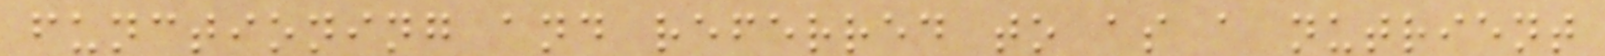functioning and referred to as a nutrient
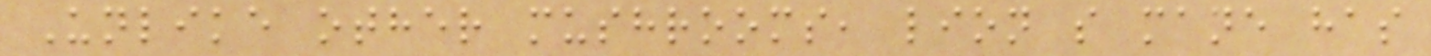Unlike other mushrooms, lion s mane has
